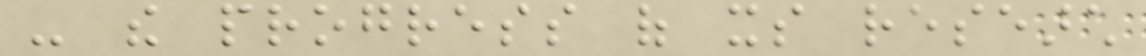- the progress of its research
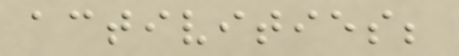activities;
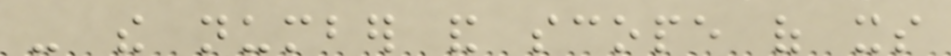- the number and scope of its
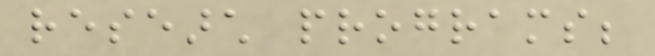research programs;
